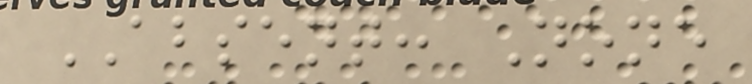ABSENT: None
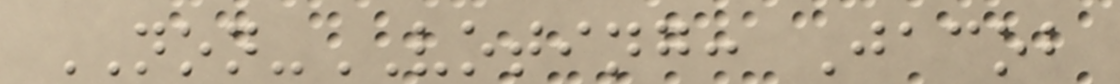NON-VOTING: Jacob
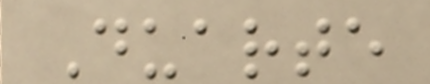Duarte
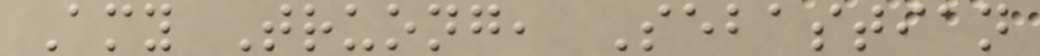Amy Truong, Sebastian
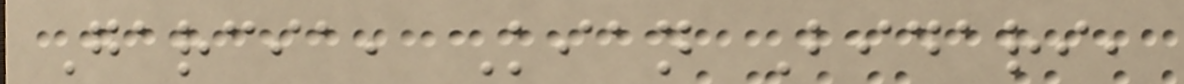Garcia, Kian Bidari,
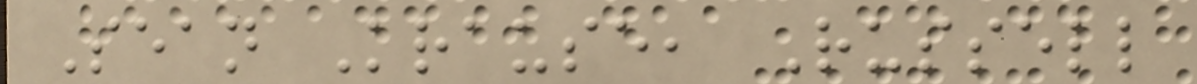Sean Krause, Russell
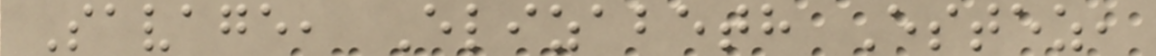Savage, Elizabeth Estez,
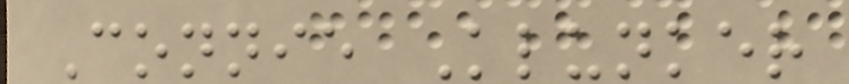Connie Klunker
